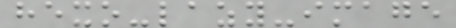hexo-lazy-image
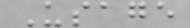Usage
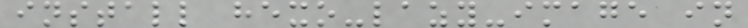install hexo-lazy-image in
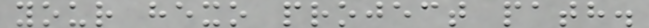your hexo project path.
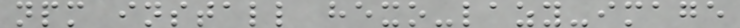npm install hexo-lazy-image
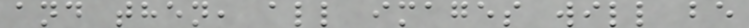and then, all images will be
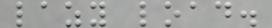lazy load.
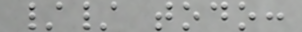// todo:
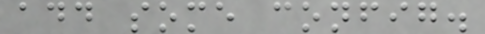add some config.
